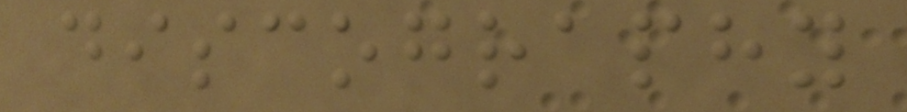discography
